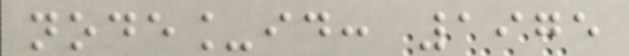node_id: 1975
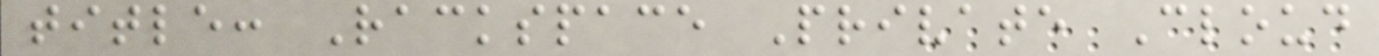title: Rackspace Private Cloud
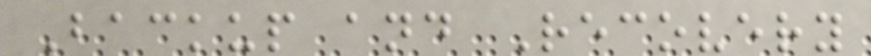Backup and Recovery
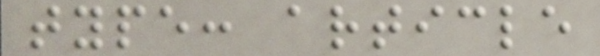type: article
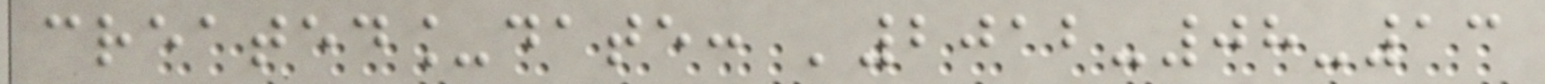created_date: '2012-08-13
